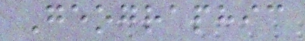Geographic
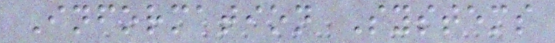Information Systems
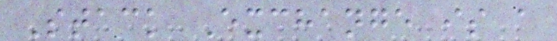Stack Exchange is a
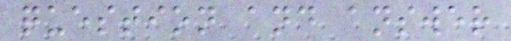question and answer
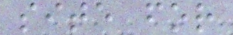site for
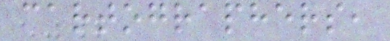cartographers,
